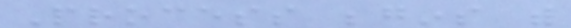Process begins with
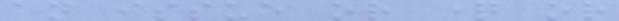an issue or question or
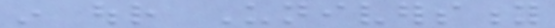in our University
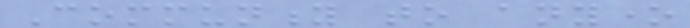Community to anyone
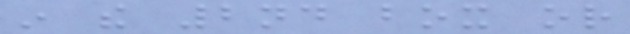in the 2nd box or
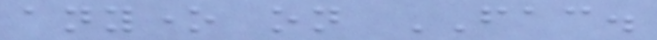anyone on FAC.
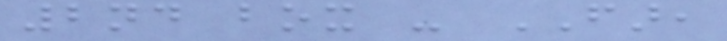2nd box - FAR,
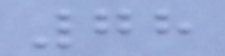78
